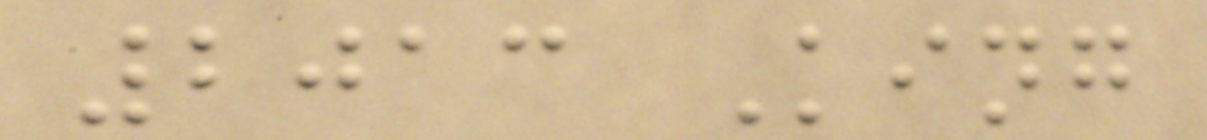2013 King
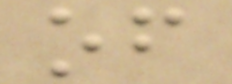of
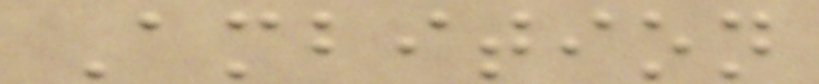Ambition
